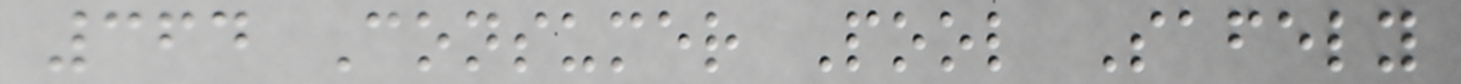364 Consumer Pool Safely
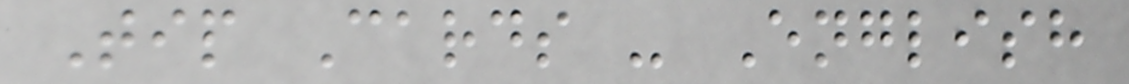Tip Cards - English
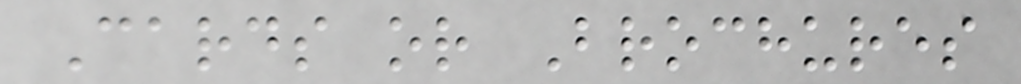Cards or Brochures
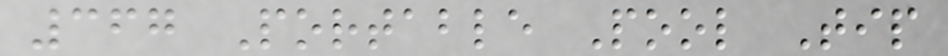367 Portable Pool Tip
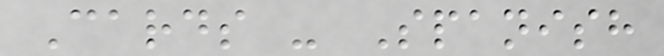Cards - Spanish
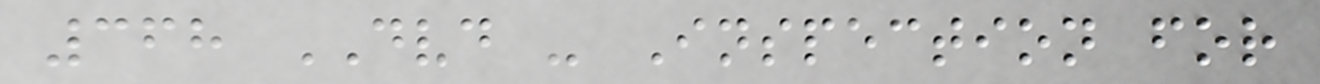368 DVD - Inspection for
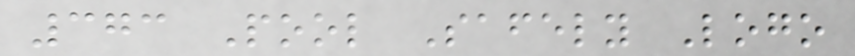373 Pool Safely Logo
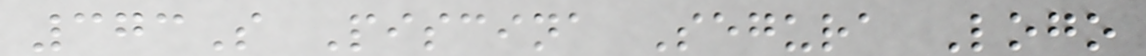373S Piscina Segura Logo
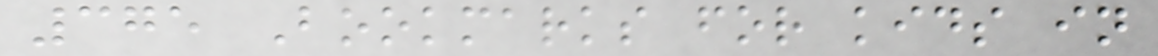375 Bookmarks for kids in
